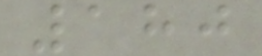180
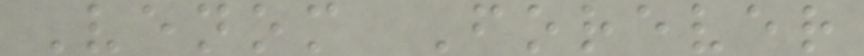Venom Forever
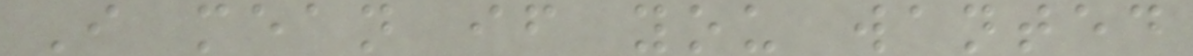I mean if you wanted
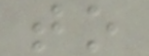to
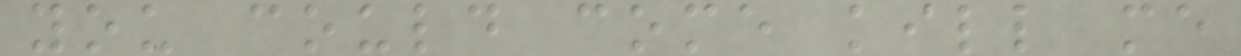you could come kill me
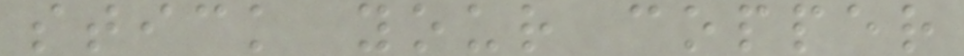stick your copper
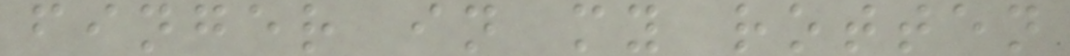finger in my rotten
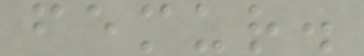femur.
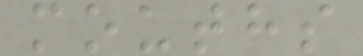mouths
